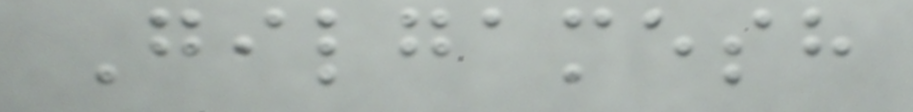Gilgamesh
